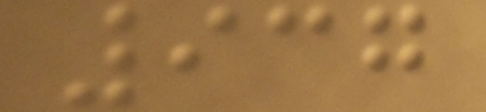937
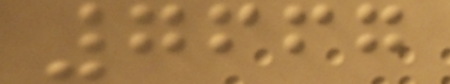7667
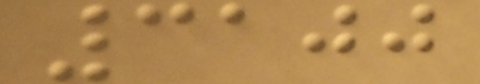3100
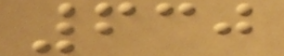630
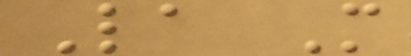La M
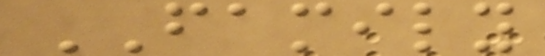FAMILY
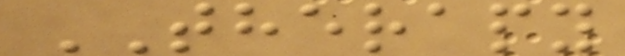THERAPY
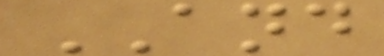AND
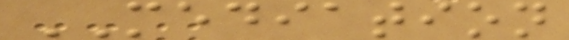MEDIATION
